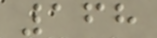168
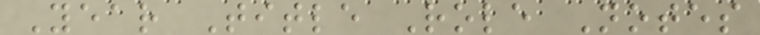Year Title Role Notes
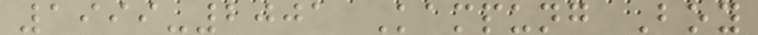1999-2001 Kampung Boy
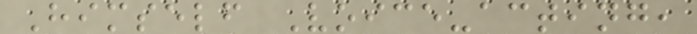Himself Voice-acting,
